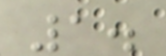1.
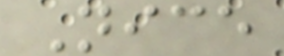Nice
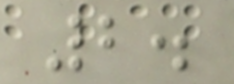2.
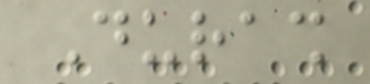Durash
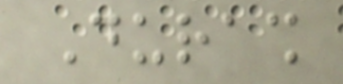Durash
